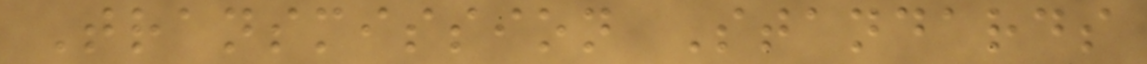Transmission Standards
